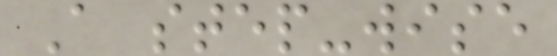A step-wise
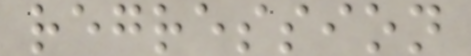regression
